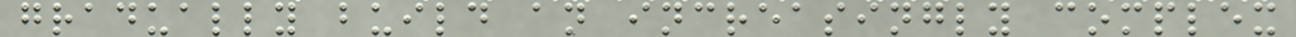gradually build an increasingly complex
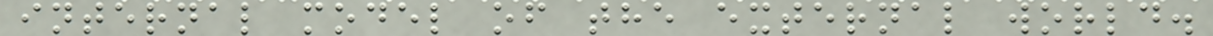internal model of the external world.
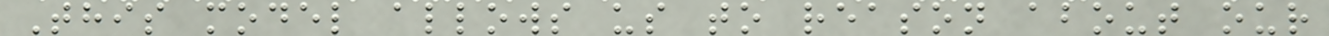This model allows us to reason about our
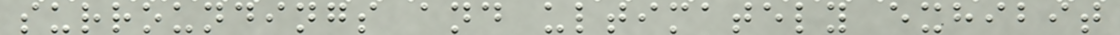surroundings and ultimately exhibit
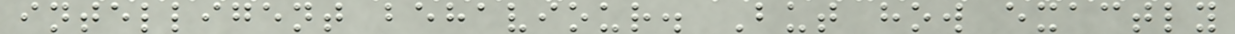intelligent behaviour. But how exactly
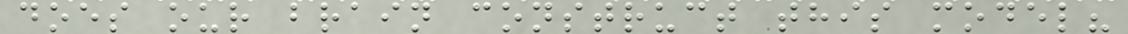does our brain construct this model?
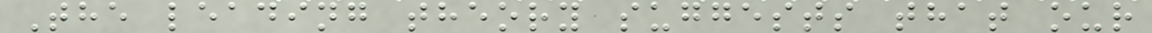The leading theory suggests that our
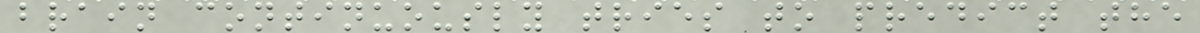brain continuously tries to predict the
